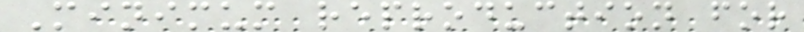Minimum reproduction for
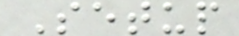Setup
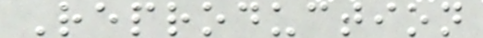Reproduction
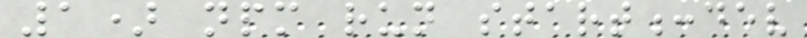1) npm run start:dev
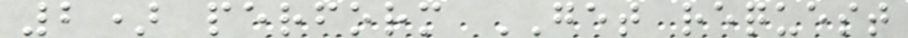2) perform GET request
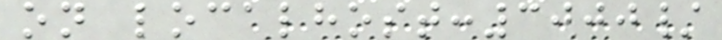on localhost:3000/
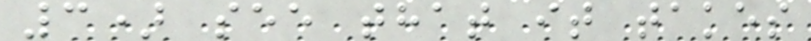3) see that it takes
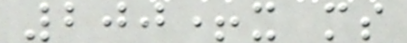200+x ms
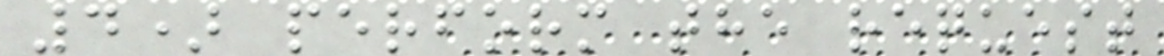4) perform the request
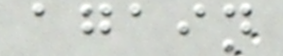again
